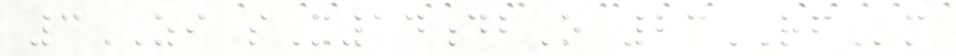3ZI sX14dbO 23RFm
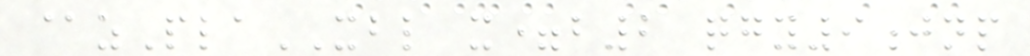@zPlaXBL x=b2 qgy9jnp
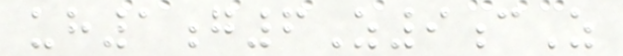uh1g6Z9cZ
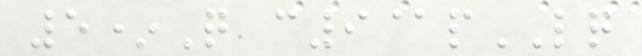5*Q c9@pLQ
